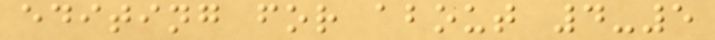editing for about 4-5
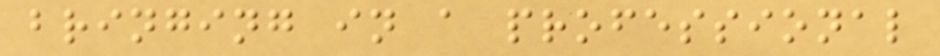bringing in a professional
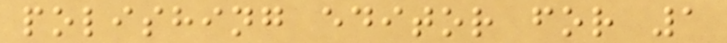polishing editor for 1
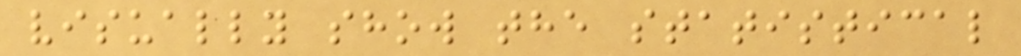visually show the statistical
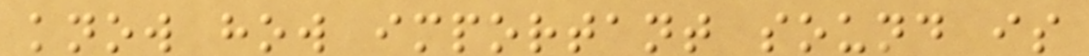know how important sound is
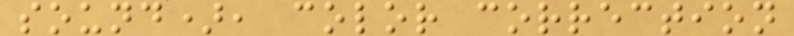sound), color correction
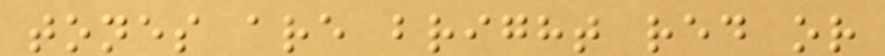tones are bright red or
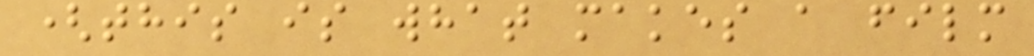(this is what makes a film
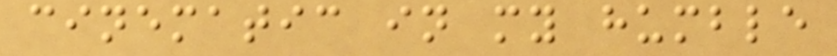cinematic in my humble
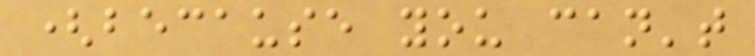(because you can't
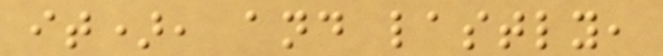it), and lastly,
